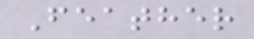Feather
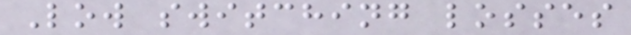Low switching losses
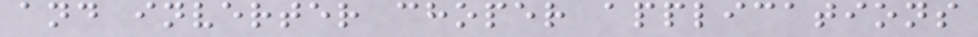and inverter choper applications
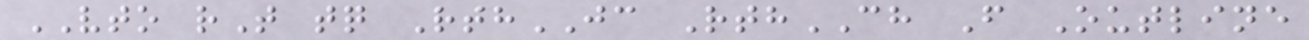VTO rT tq RthJC RthCH F Outline
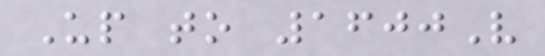Up to 1600V
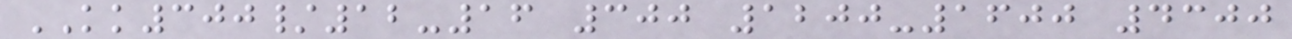KK300/12-16 300 1200-1600 4300
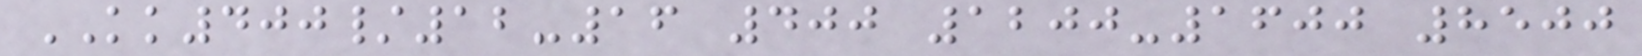KK400/12-16 400 1200-1600 8500
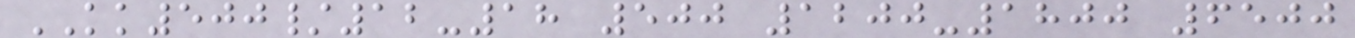KK500/12-18 500 1200-1800 6500
